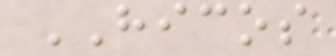HICOS
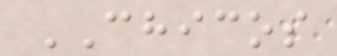CHICOS
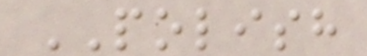POLISH
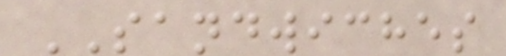SANDWICHES
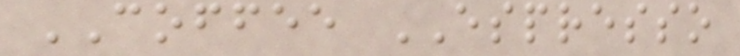COFFEE ESPRESSO
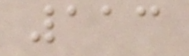113
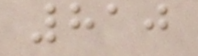810
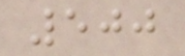500
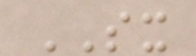SX
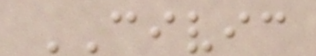CIVIC
